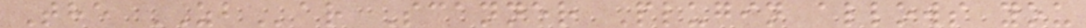The ZBar Scanner Plugin allows you
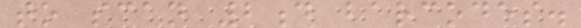to scan 2d barcodes.
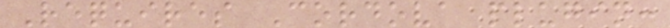Requires Cordova plugin:
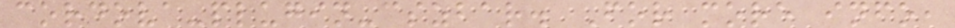cordova-plugin-cszbar. For more info,
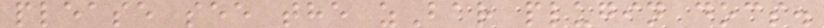please see the zBar plugin docs.
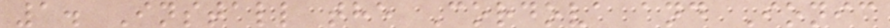1. Install the Cordova and Ionic
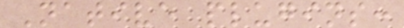Native plugins:
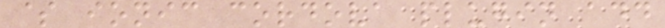$ ionic cordova plugin add
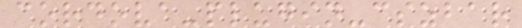cordova-plugin-cszbar
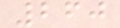260
